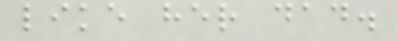like her dad.
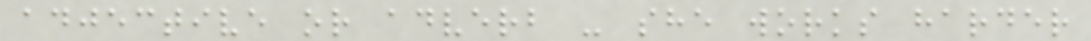adjective or adverb - she works harder
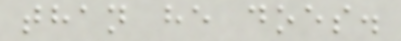than he does.
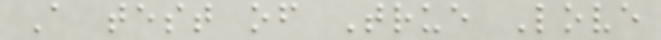A test of True Love
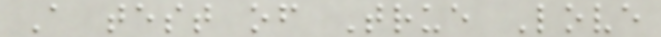A test of True Love
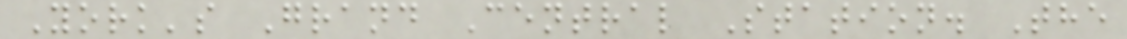York's Grand Central Station. The
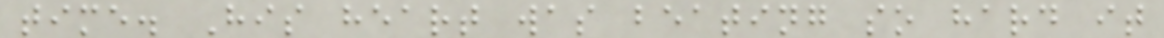time. His heart was beating so hard it
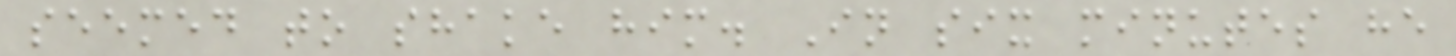seemed to shake him. In six minutes he
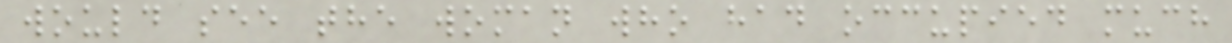would see the woman who had occupied much
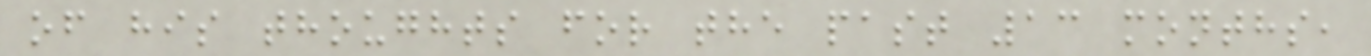of his thoughts for the past 13 months,
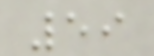59
